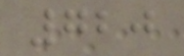720
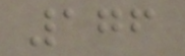176
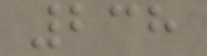238
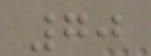70
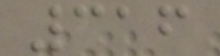316
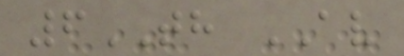6TH AV
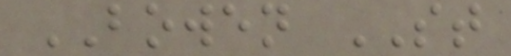BOWEN ST
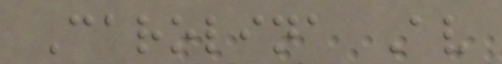Carolina Av
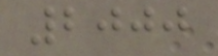2000
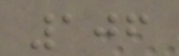106
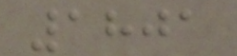1801
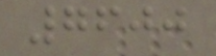7600
